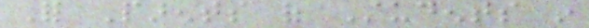For Parents of Students in
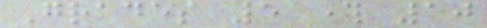Grades 5 through 10
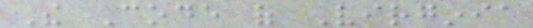The Code of Virginia
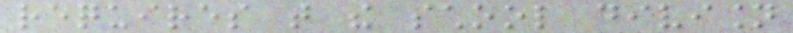requires that the school division
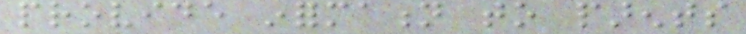provide information to parents
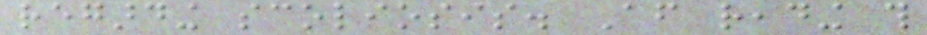regarding scoliosis. After reading this
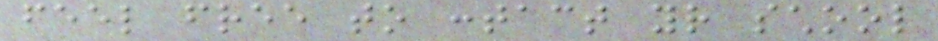feel free to contact your school
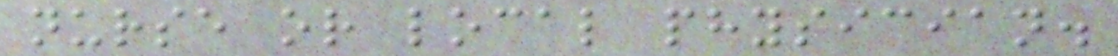nurse or local physician.
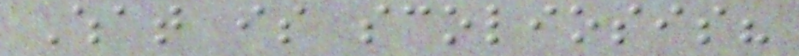What is scoliosis?
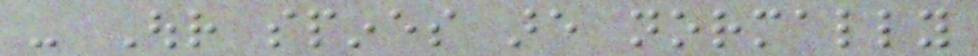- Our spines are normally
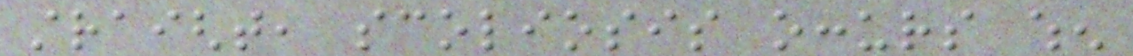straight, scoliosis occurs when
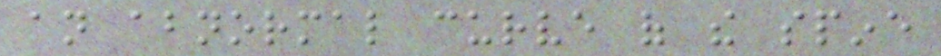an abnormal curve of the spine
